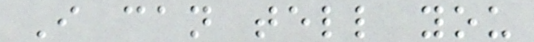I can tell you
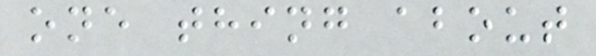one thing about
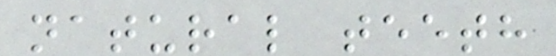natural teeth
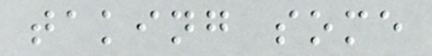taking some
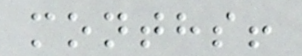months!
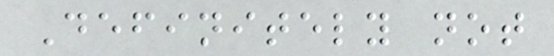Definitely not
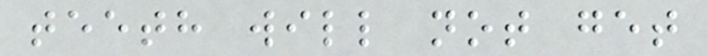teeth will not get
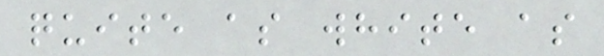quite as white as
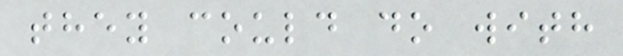they could do with
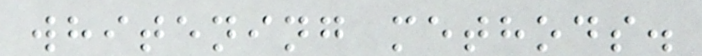whitening methods.
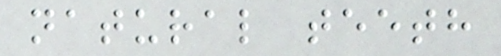natural teeth
